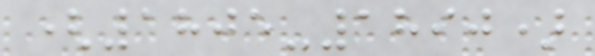(1805-1890)
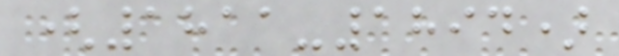(1811-1894)
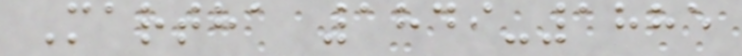Martha 1849-1885
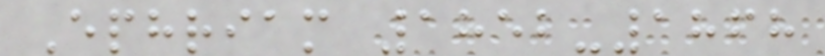Ephriam 1852-1868
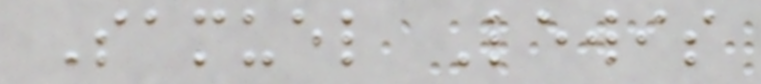Samuel Lewis
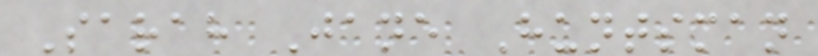Sarah Jane Huntsman
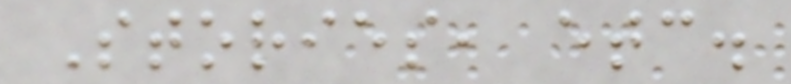Stories, etc.
